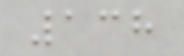138
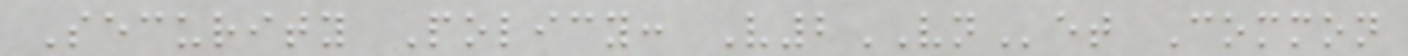Security Policy: V2VNet Common
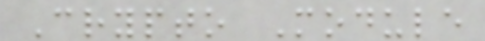Crypto Module
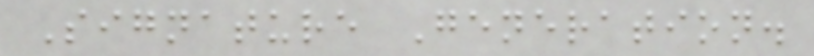Signature Generation.
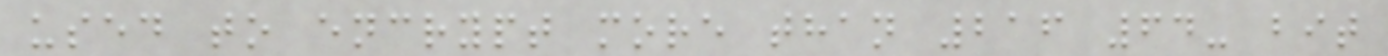used to encrypt more than 216 64- bit
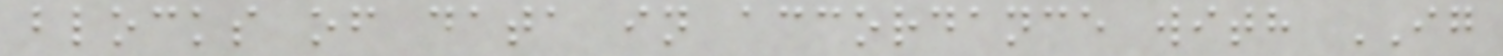blocks of data in accordance with IG
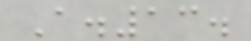A.13.
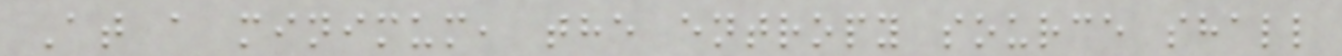At a minimum, the entropy source shall
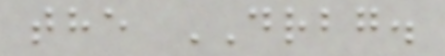the DRBG.
